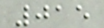015
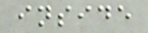inside
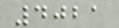4021
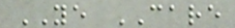YE CARE
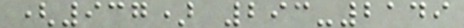(937) 293-2149
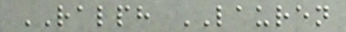RALPH LAUREN
